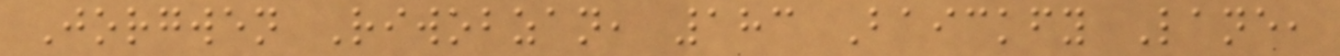Jorgwen Riwobzan, 183 Baickfy Lane,
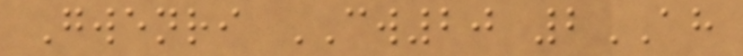Gwenri CW20 2AH
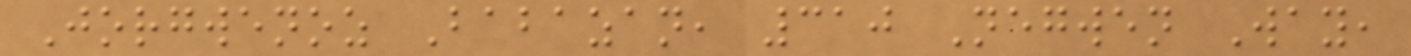Jorgwenoz Babazan, 310 Negwen Way,
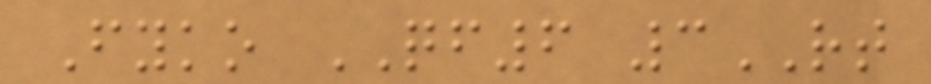Fyko QF6 3RT
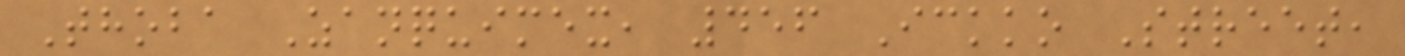Thoba Zanquimex, 456 Ickko Street,
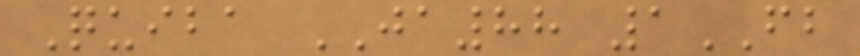Quiba JA88 1FB
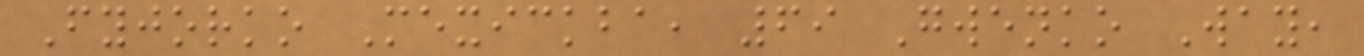Fyjorko Mexickba, 69 Gwenko Way,
